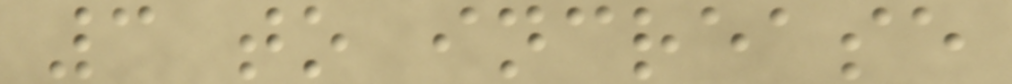3 to increase
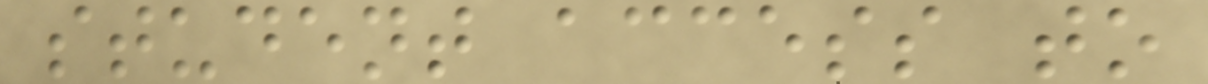student access to
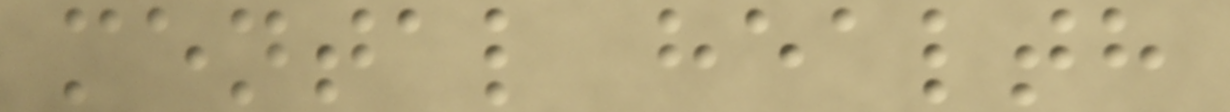mental health
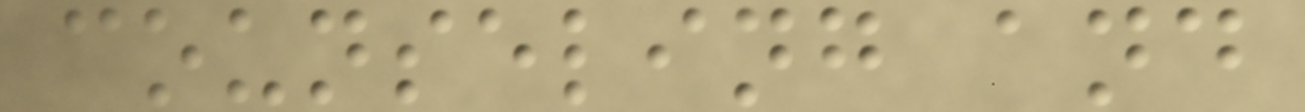counseling and
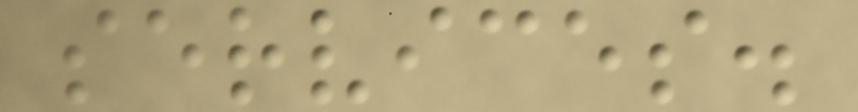services.
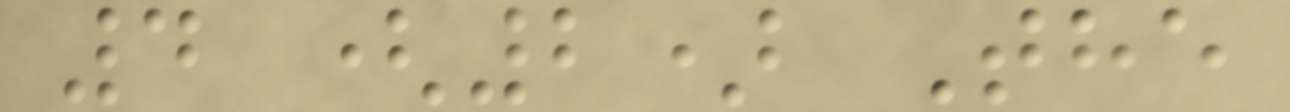4 (2) The
